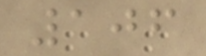106
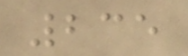235
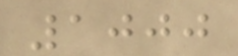1000
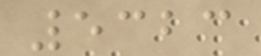5323
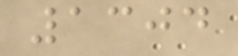1304
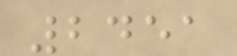2451
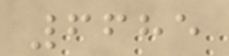6685
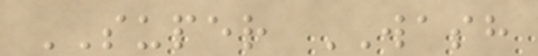SUPER WASH
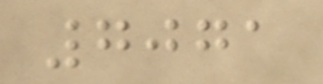7071
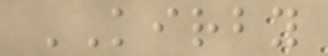KIRBY
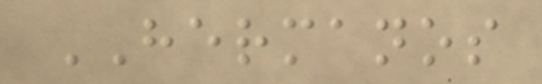HERMANOS
